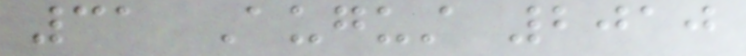31 August 2010
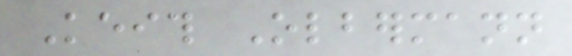Keith Olbermann
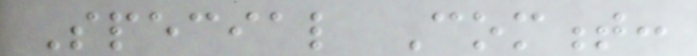Special Comment:
